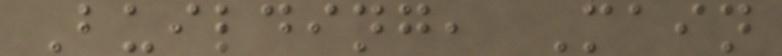Building, Main
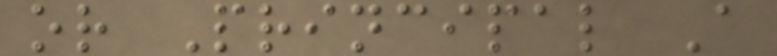or Principal A
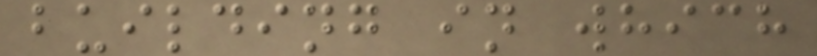building in which
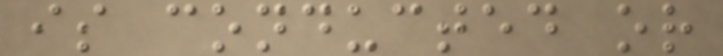is conducted or
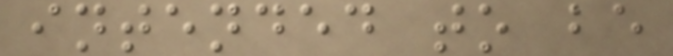intended to be
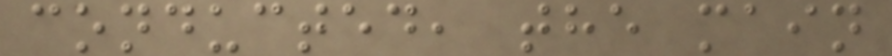conducted, the main
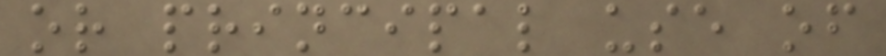or principal use of
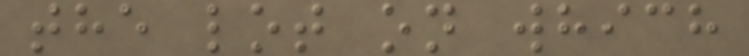the lot on which
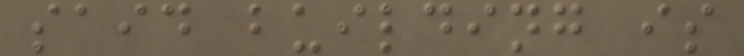said building is
